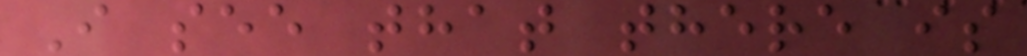I see that there is
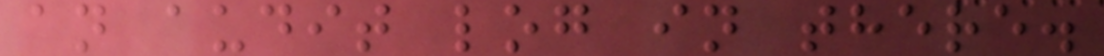an audit log in there.
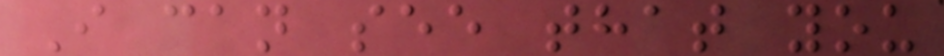I can see that you
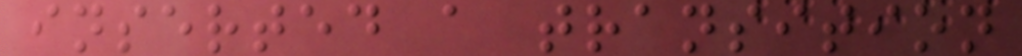inserted a transition
